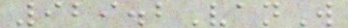929.2VanW
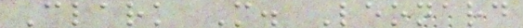Clark M. Leonard
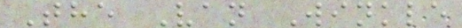The Van Winkle
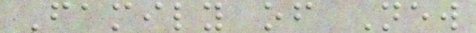Family of New
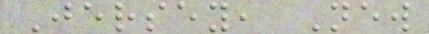Jersey, New
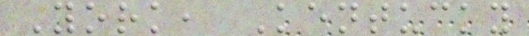York, Kentucky
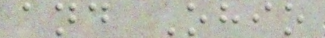and Ohio
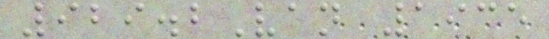929.2Van 1935
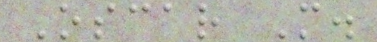Oscar M.
